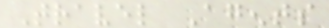Travel Agents
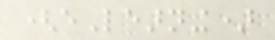(eLearning)
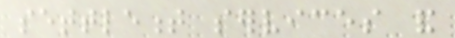settlement services and
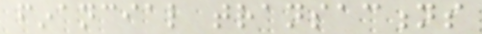financial transactions
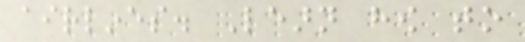airlines. Learn how to
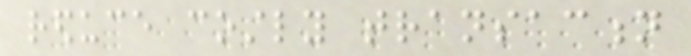reduce costly transaction
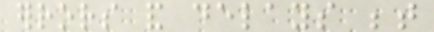errors and delays between
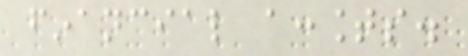financial accounts.
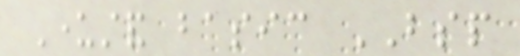Understand basic BSP
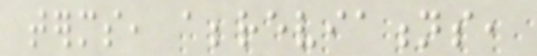terms, abbreviations,
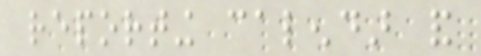reporting calendar and
